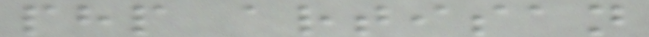php artisan
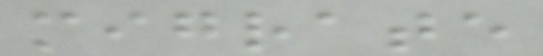migrate
